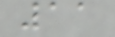11
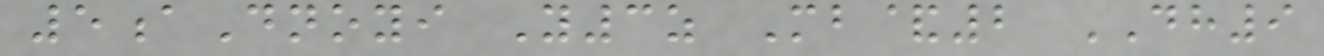5aDnoyi Y3z Mb&2 DH9
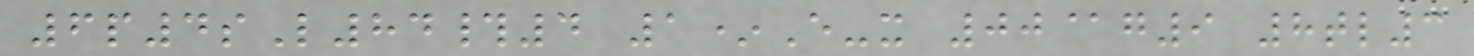6p4sL84#4 1*E-x 00@g9 8tl3
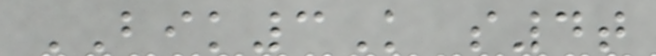BIK3K s4t
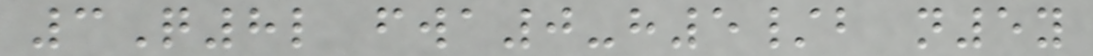3Q8l fwa0-h5/b n5y
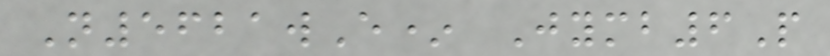N5621wE* Jymb6P
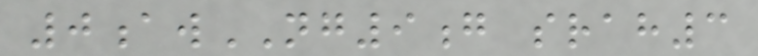0awNG9g srah3
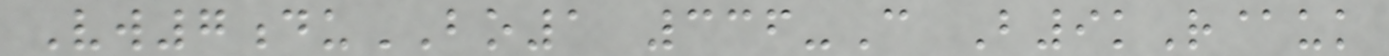Vw7duBO1 336-C B9kR@uk
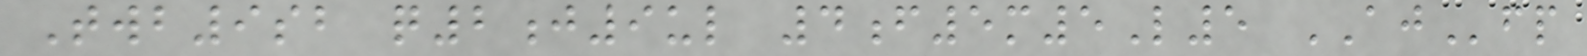Twb9sb q2j9ul 4f5m5L5 AJfp
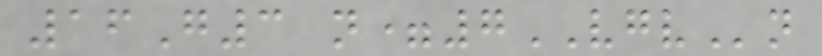16G3 n=7VGVn
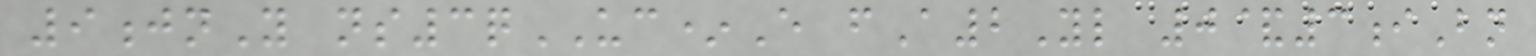9jnY ns3qUC*E fA2Yl 0&3iBn
